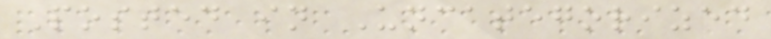Posted in Uncategorized
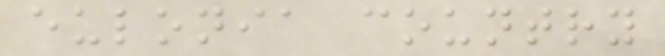eulonia country
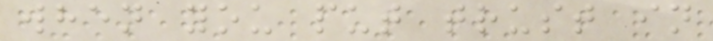when you put trust in
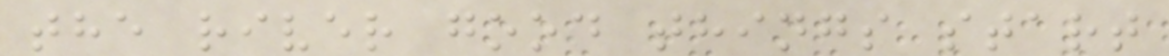the river good things start
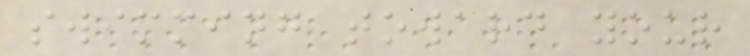swimming toward your
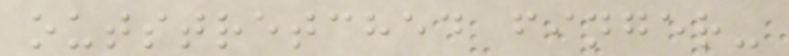outstretched finger-
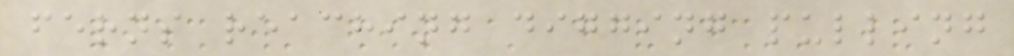ferns reaching digging pulling
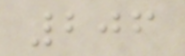206
